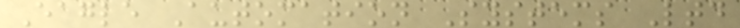Eagle Automation Systems Ltd
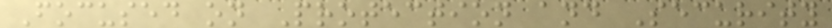Focused on Protection and Security
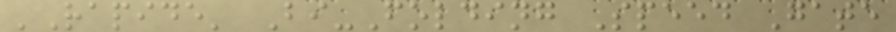'Rapide' Bi-Folding Speed Gate
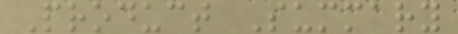Product Summary
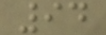94
